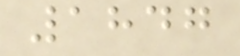1847
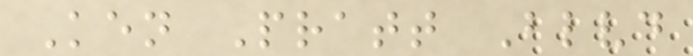Ken Pratt Blvd
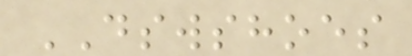DSWSHOES
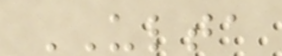ULTA
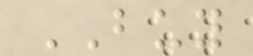BUY
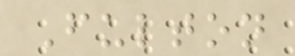Fulton
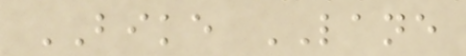BIKE LANE
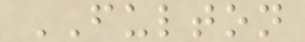FULTON
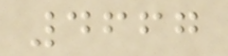4667
